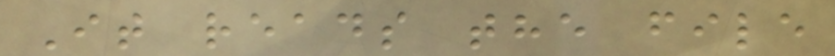It reads the file
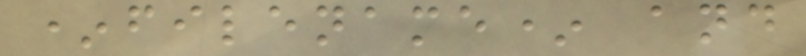*filename* and
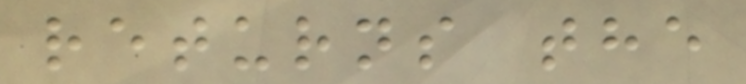returns the
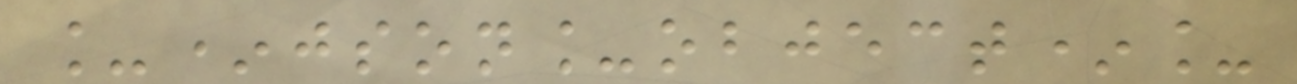_*json_object*_
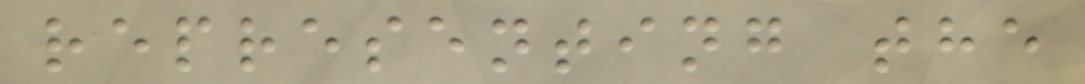representing the
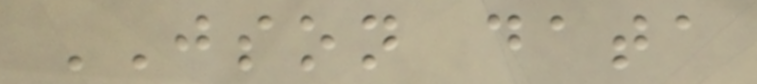JSON data
